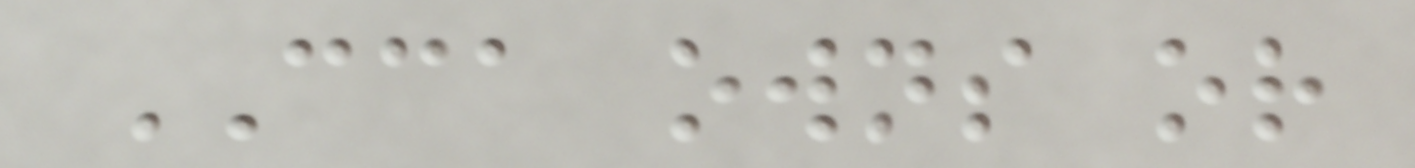CCA owns or
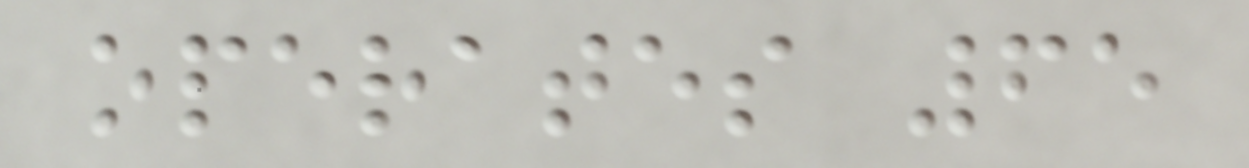operates 65
